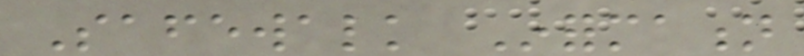Safewalk Information
